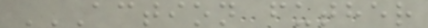ACTION FUTHER
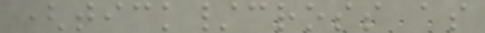(tick/cross as
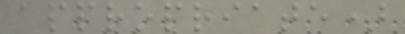appropriate)
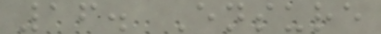16. Ensure
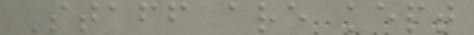Staff are kept
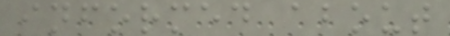informed about
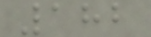182
